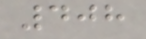408
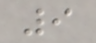9
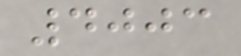4003
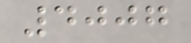4007
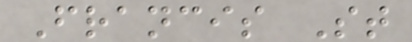Francis St
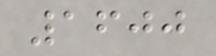1600
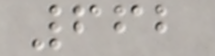662
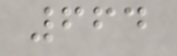664
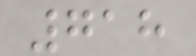718
